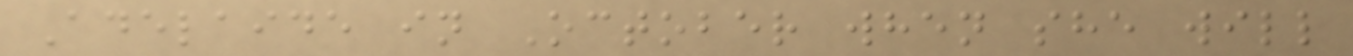Adelaide in October when she will
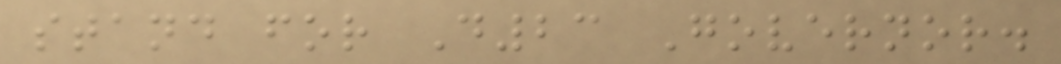stand for D23 Governor.
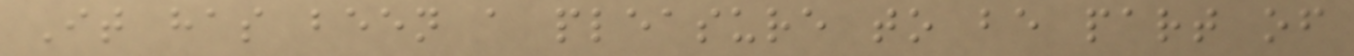It has been a pleasure to be part of
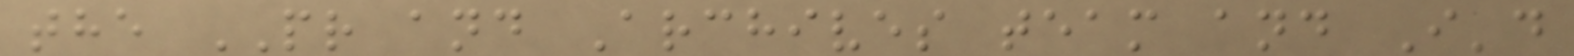the PR and Archives team and I'd
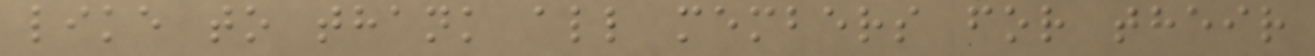like to thank all members for their
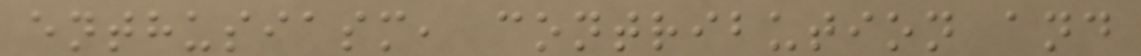enthusiasm, contribution and
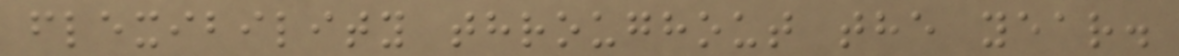flexibility throughout the year.
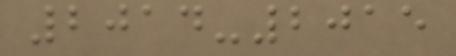2014-2015
